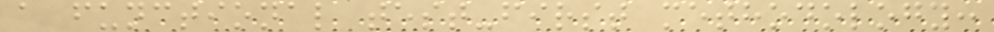a functional test-first methodology:
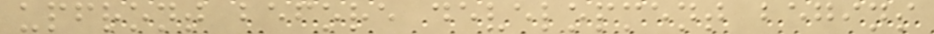upfront before development begins
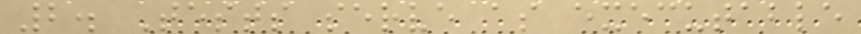2. Tests serve as executable
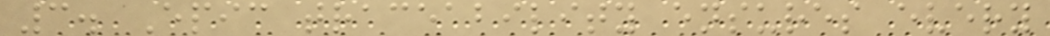3. Epic traceability ensures every
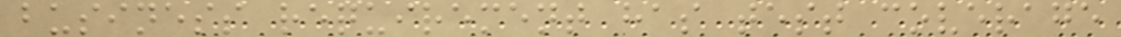business requirement has test coverage
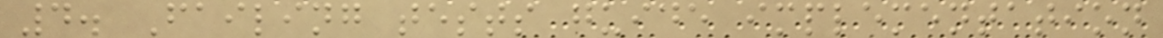4. Failing tests guide implementation
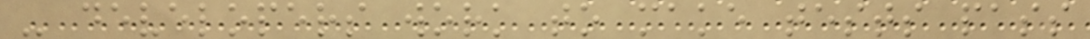- developers work to make tests pass
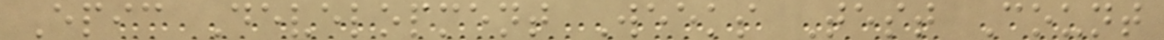Epic Development Weeks Test Count
